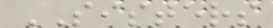SISTERS
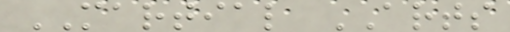MARTIAL ARTS
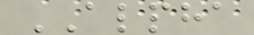ALPHA
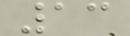13
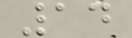14
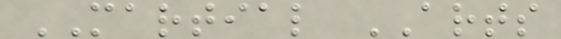MARTIAL ARTS
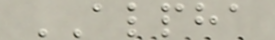ALPHA
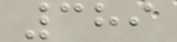389
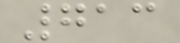713
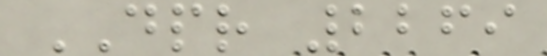DPR 2269
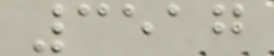3517
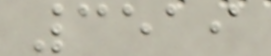3519
